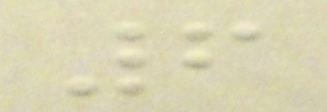6
